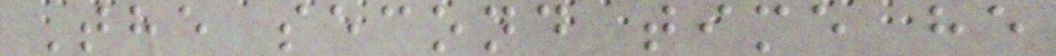The second time he
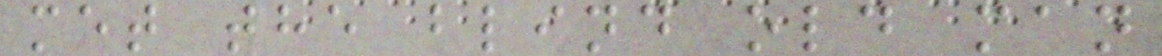met the blind old man
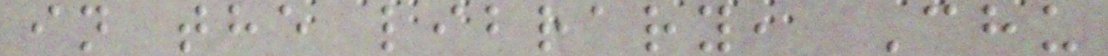in the library, Chu
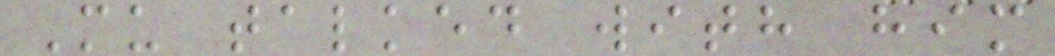Mu talked with him
